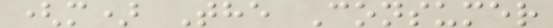(m) The Consumer
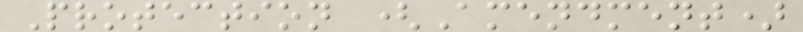Protection (Amendment)
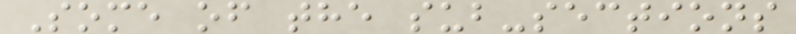Some of the sub-sections
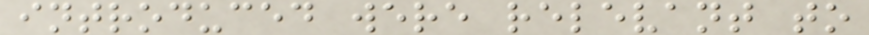introduced were relevant to
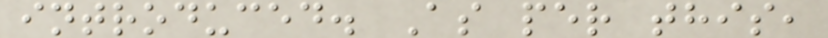introduced. As per this,
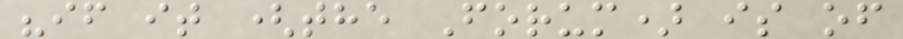"if it (the Forum) is of
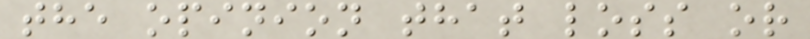the opinion that loss or
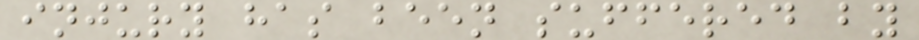injury has been suffered by
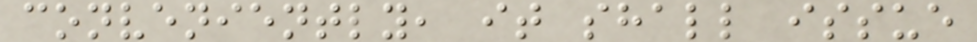conveniently, it shall issue
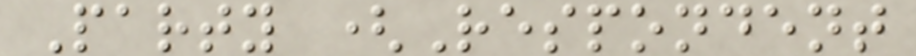Party (Respondent
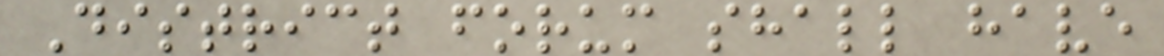District forum shall have
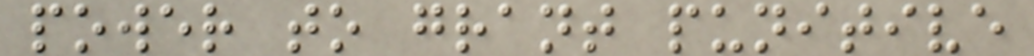power to grant punitive
